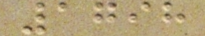1798
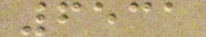6531
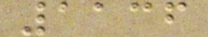1136
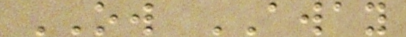OW AWAY
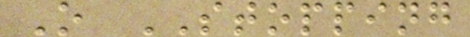O STOPPING
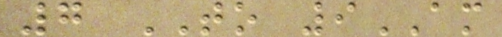7 TO 9AM
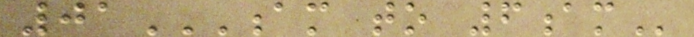01AM TO 6AM
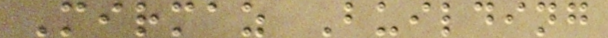Mirmaz Building
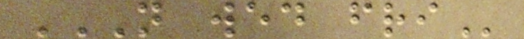N WED FRI
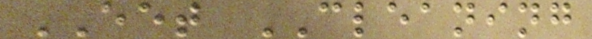EET CLEANING
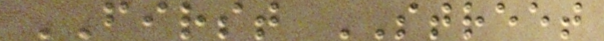FIRST STREET
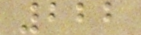222
